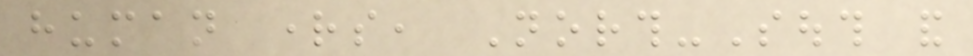human rights, North-South and
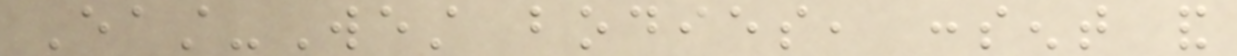East-West bodies, consent and
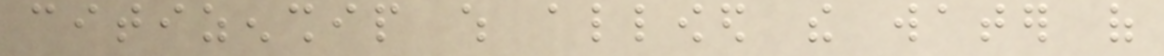citizenship which allowed the water of
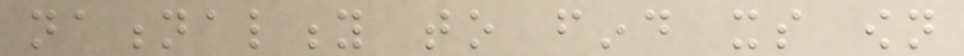nationality to find its own
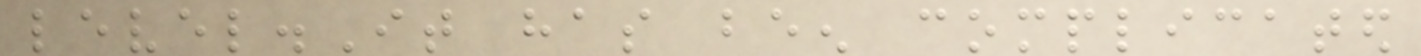level.It has been complicated
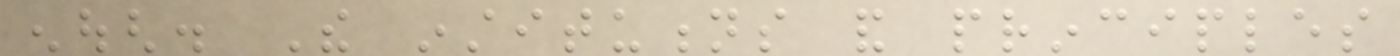enough. The institutions and principles
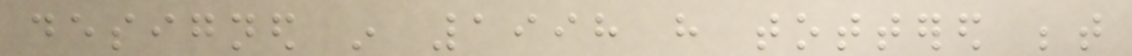designed in 1998 have tottered between
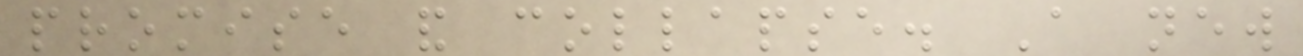promise and collapse. A new
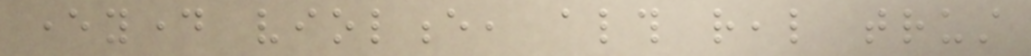everyday violence, although real trust
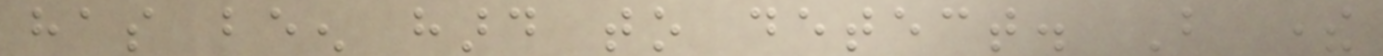has been hard to detect. But there
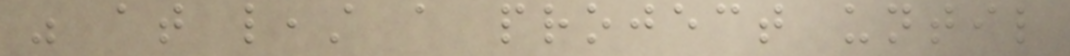was at least a project until
